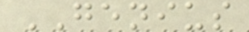GENIUS
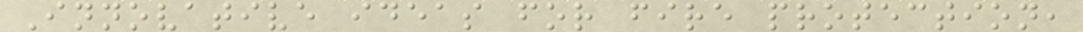Innovative ideas for fire protection,
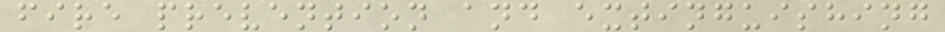fire prevention and extinguishing
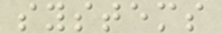systems
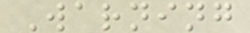Warning
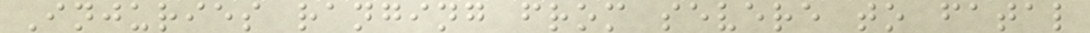Injuries ranging from severe to fatal
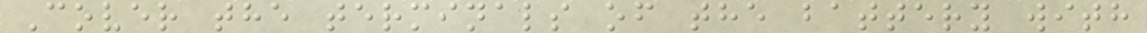Cover the terminals of the battery with
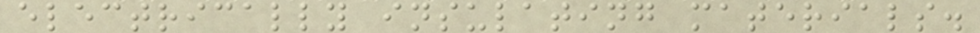electrically insulating materials.
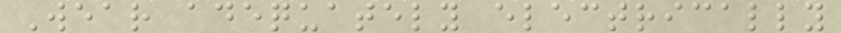Wear adequately electrically
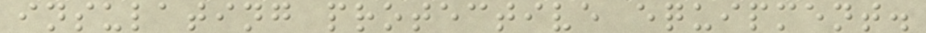insulating protective equipment.
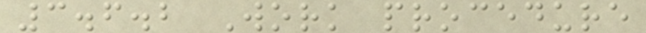3.6.2 Work procedure
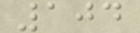104
